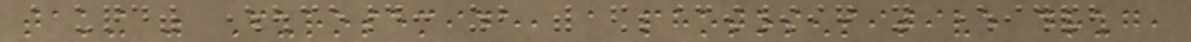taking was Furosemide, a photosensitive drug,
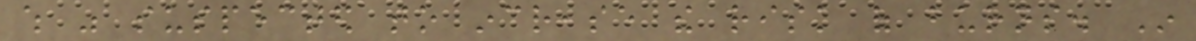which was suspected to increase the risk of burns. In
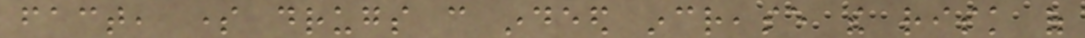fact, some drugs can indeed increase the risk of
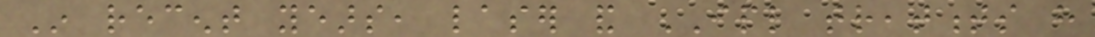In recent years, laser and IPL treatments have
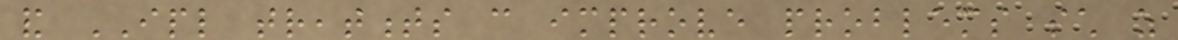and IPL treatments can improve problems such as
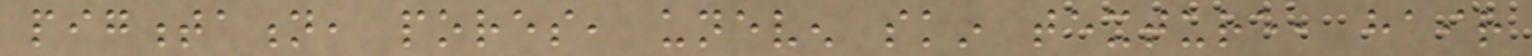pigmentation, pores, uneven skin texture, hair
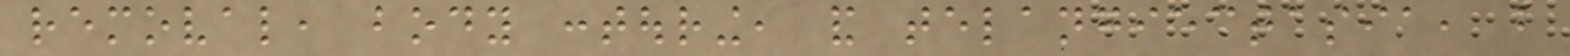removal, body contouring, and telangiectasia, but
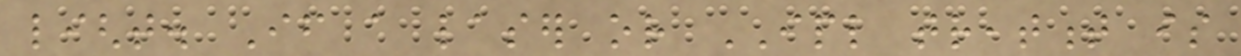light. If a laser or IPL treatment is
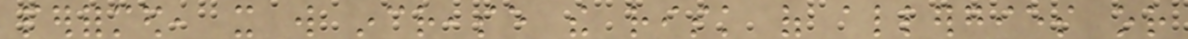performed, it will increase the risk of allergies or
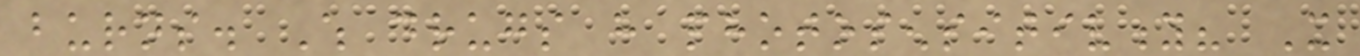burns. Which drugs have photosensitivity? It
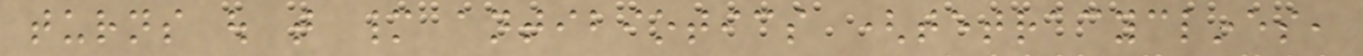turns out that many antibiotics (tetracyclines,
